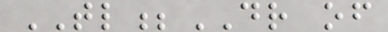TL;DR of
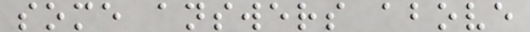some answers above
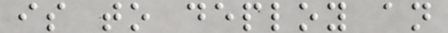is to deploy an
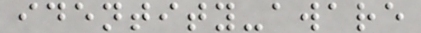identity-aware
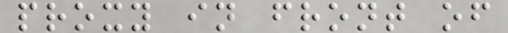proxy in front of
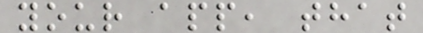your app, that
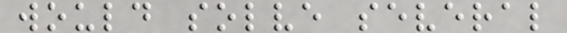would solve several
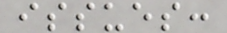issues:
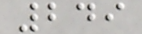249
